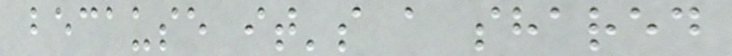because it's a shared
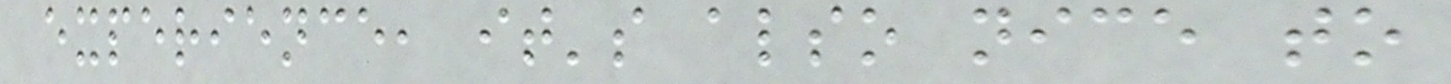experience, it's also nice to
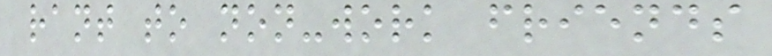rant to non-work friends
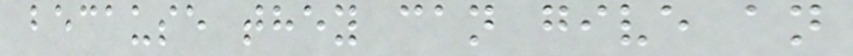because they can give an
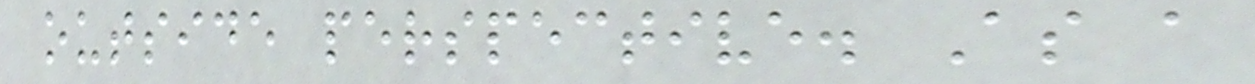outside perspective. As a
